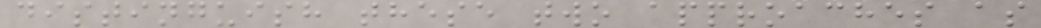distinguish these two approaches as
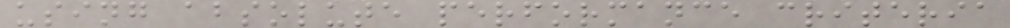using absolute performance criteria
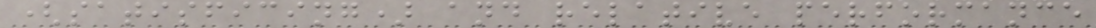(satisficing) and relative performance
